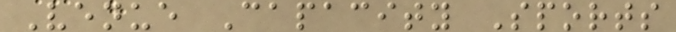Venue Capacity Sports
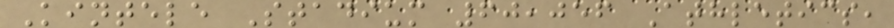Kintele Stadium 60,056 Athletics,
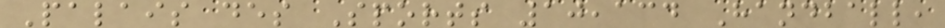Palais des Sports 10,134 Handball,
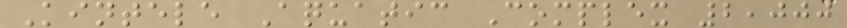Kintele Aquatic Complex 2,000
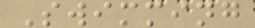Swimming
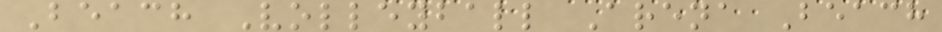Beach Volleyball Arena Beach
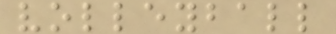volleyball
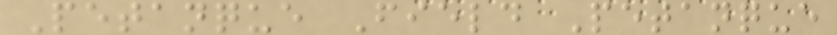Petanque Field Petanque
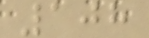108
